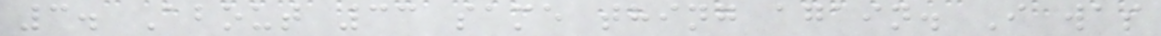3. About 33 same thing again. I was
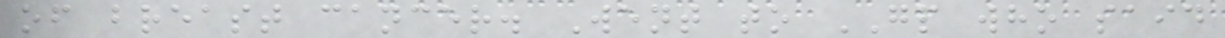of breast cancer. Went to GP who said
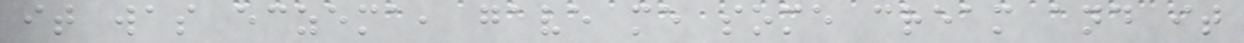it was eczema, gave me some cream and it
